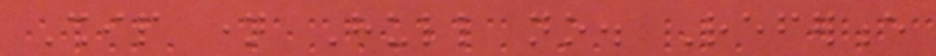Ship name Hull no. Reference
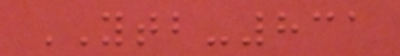YTB-831
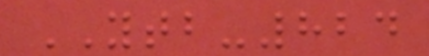YTB-824
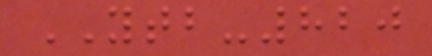YTB-820
